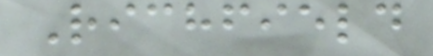Richfield
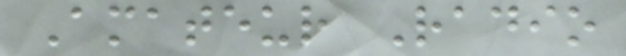Amateur Radio
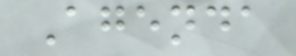Agenda
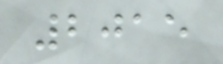2015
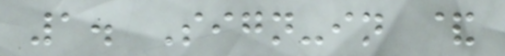1. Sign-in &
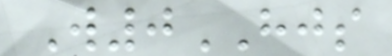W0HJS
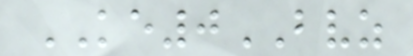KE0BVZ
